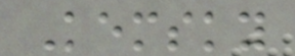Kemsky
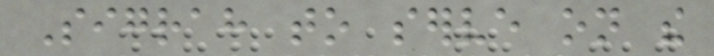Sigrah to serve on the
